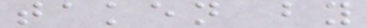taken by
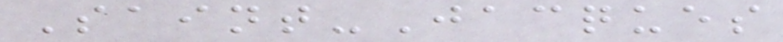Saint-Jacques
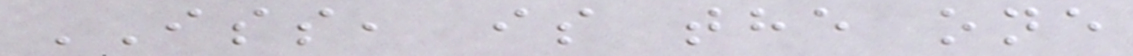ISS, is the one
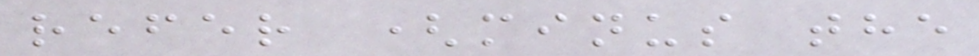refer (minus the
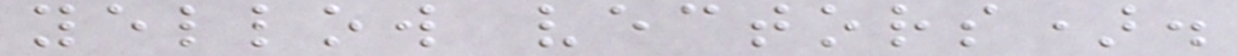yellow vectors).
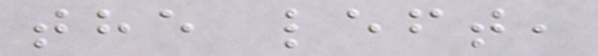the left,
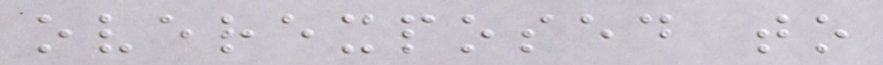overexposed to
